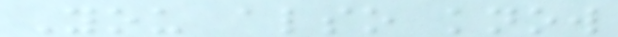You also know
